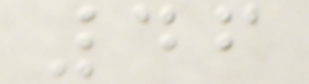46
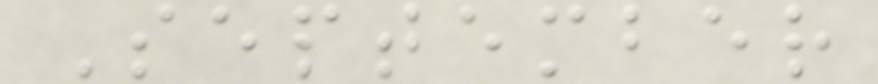September
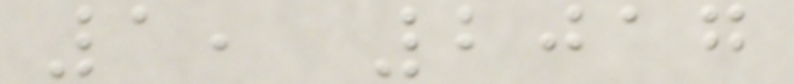1, 2017
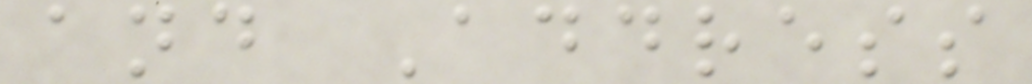and Address
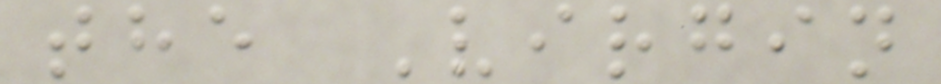the Virgin
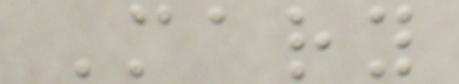Mary
